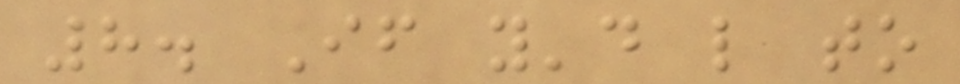8. If you'd like to
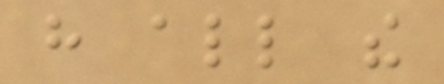have all the
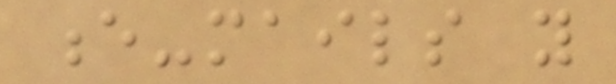e-mails you
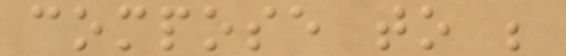compose to be
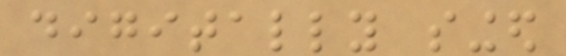digitally singed
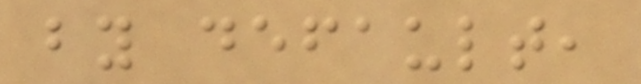by default,
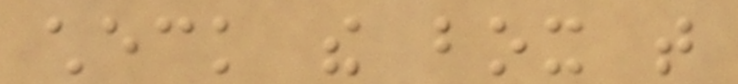check the box that
